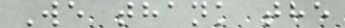We thank the
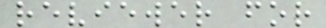reviewer for
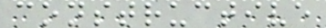constructive
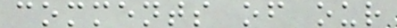comments of our
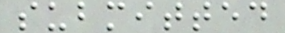submitted
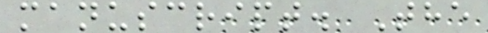manuscript. The
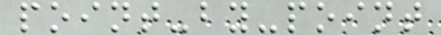point-by-point
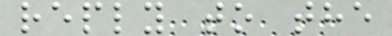reply to the
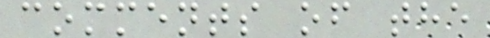comments of the
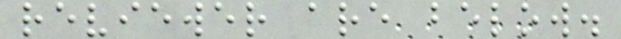reviewer are below.
